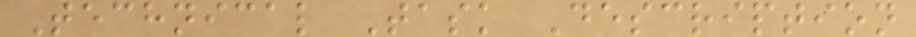Technical Task Description
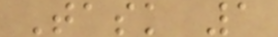Task 1
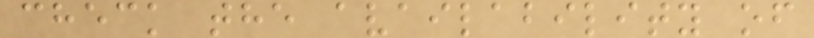check the availability of
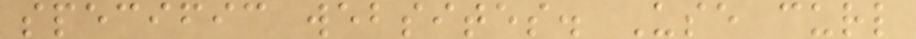specific websites. Use curl
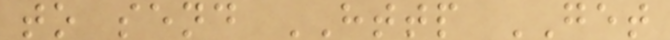to send HTTP GET
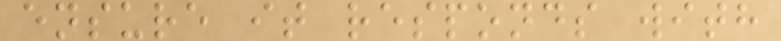ensure it responds with
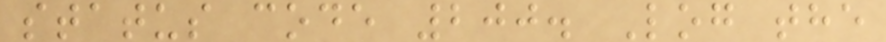status code 200. Log the
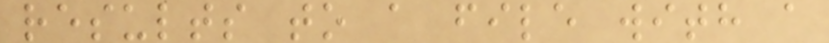results to a file with a
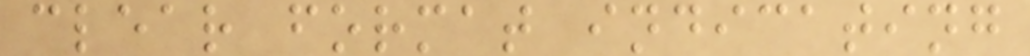clear format indicating
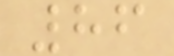86
